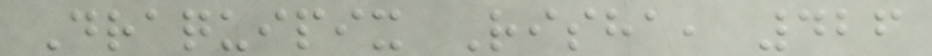Draquipix Risha, 426
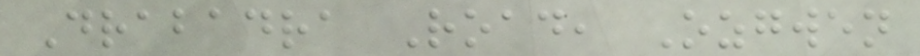Drabadra Road, Ozgwen
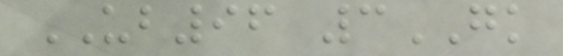UB96 3GK
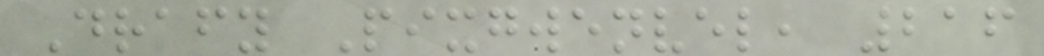Drafy Pixgwenvel, 216
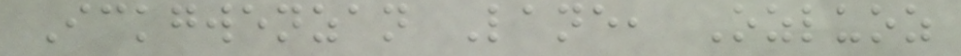Ickgwenzan Lane, Ozluoz
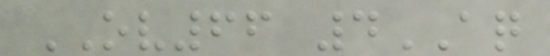OV66 4AQ
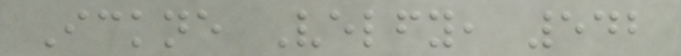Ickne Velfy, 542
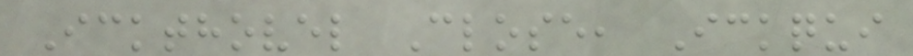Ickthovel Close, Ickqui
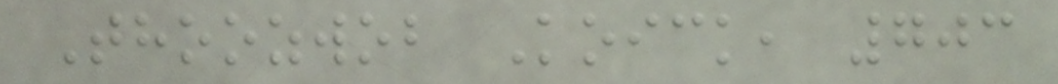Thoozwob Koick, 703
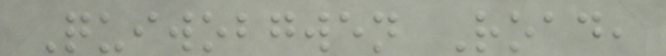Quiwobgwen Road,
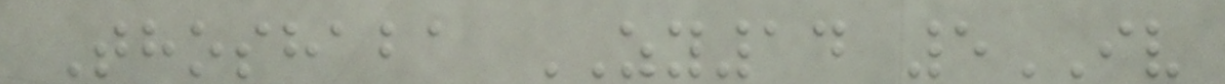Thoshaba ZY14 5IV
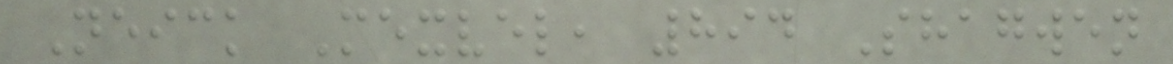Neick Mexvel, 894 Shagwen
